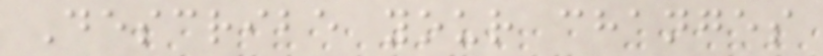Describe your changes
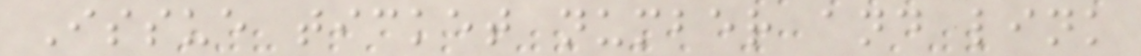Issue ticket number and link
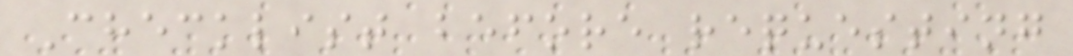Checklist before requesting
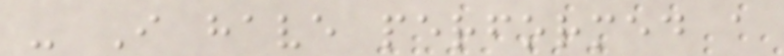- I have performed a
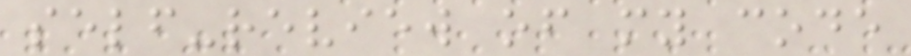self-review of my code
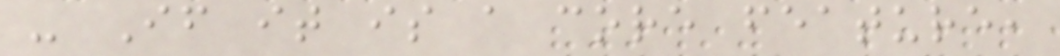- If it is a core feature,
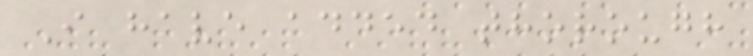I have added thorough
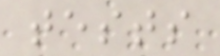tests
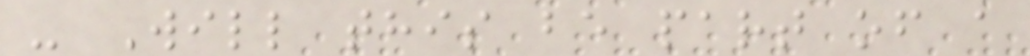- Will this be part of a
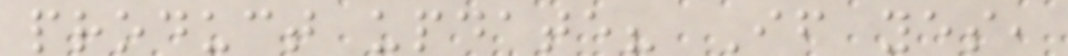product update? If yes,
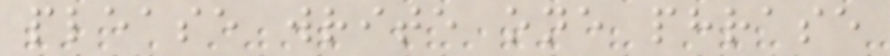please write one phrase
